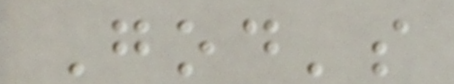God's
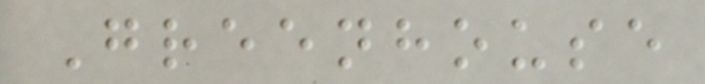Greenhouse
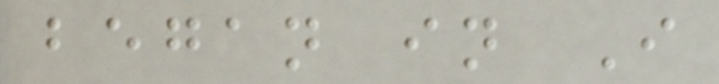began in I
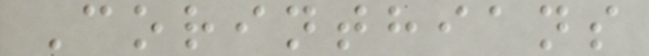Corinthians
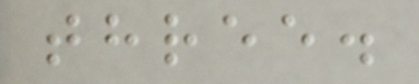three.
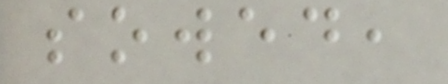sowed,
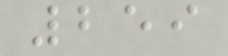259
